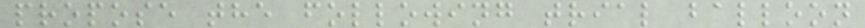propose the following trial balloon
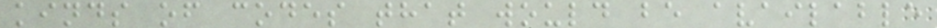kinds of codes that would be available
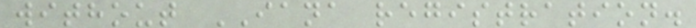without IANA registration.
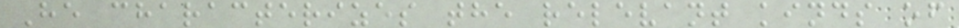He characterizes the relevant kinds of
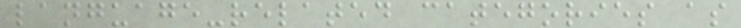language-related categories as
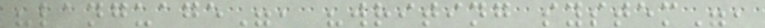"language", "writing system",
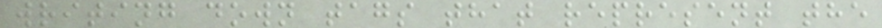writing down tags that represent the
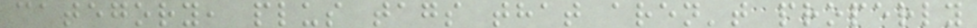category, plus tags that aren't properly
